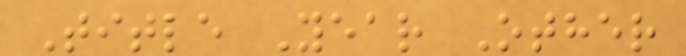Title Year Other
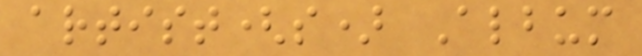artist(s) Album
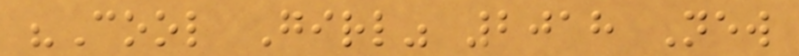"Cool Girl" 2018 New
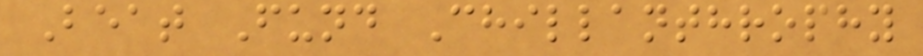Beat Fund Chillanthrophy
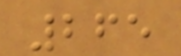265
